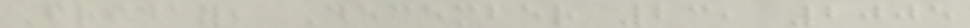Friday, December 23, 2005
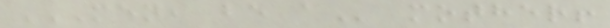MEN, BE A mother!
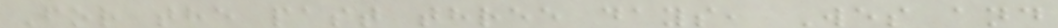For the past three days, Wes and
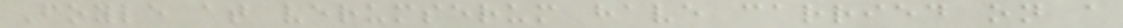Foyle at verumserum have carried on a
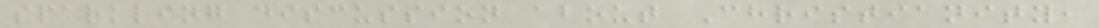sparkling discussion about Christianity,
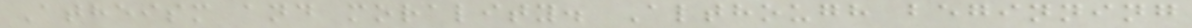Atheism and morality. Although beginning
